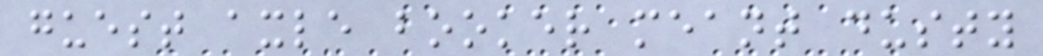guest axle booker meant dusty
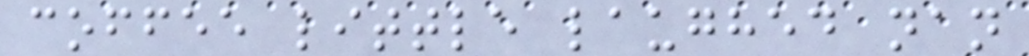coffee little laughed nan
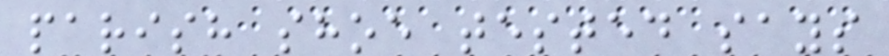parish shoe tested says
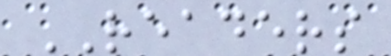READERS
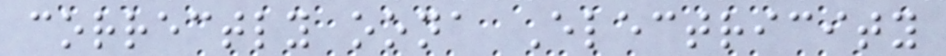correctly oona Electricity
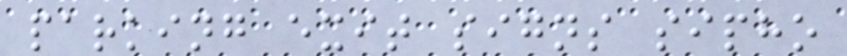parking exit signs sipho
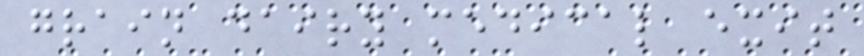grain dairy medical exit
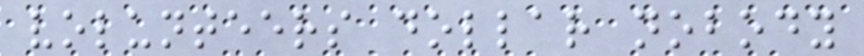volunteers dollar nobody
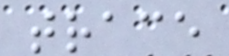trace
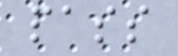pass
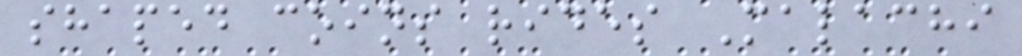shaped coins rides Malachi
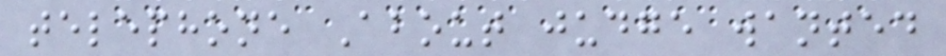telephone About judge wanted
